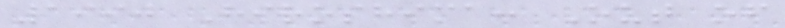1990 Hiroshima: Out of
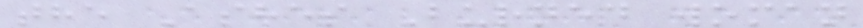the Ashes Burned woman
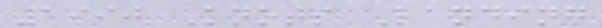1990 Knots Landing
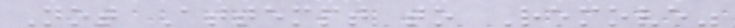Not Attempt to Remove"
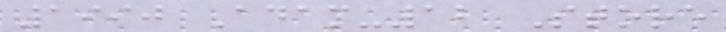1990 Adam-12 Store
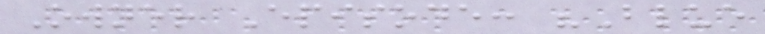Owner Episode: "Blue
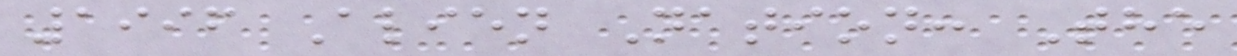1996 Alien Nation: The
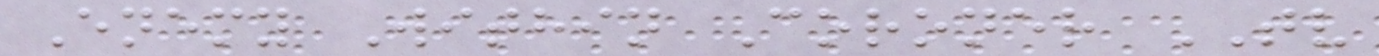Enemy Within Coroner TV
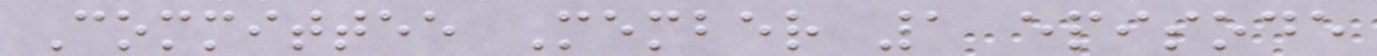Committee Member 1 episode
